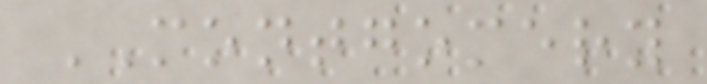MONTGOMERY
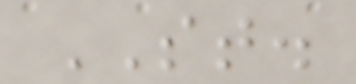ST.
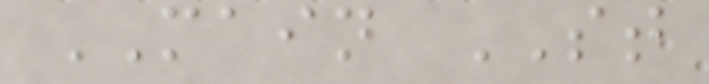MAIN ST
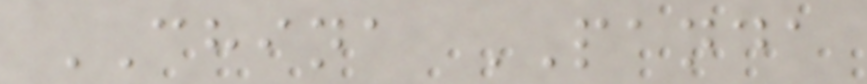CHINA PANDA
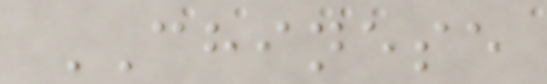CHINESE
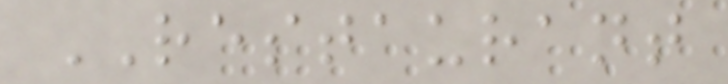RESTAURANT
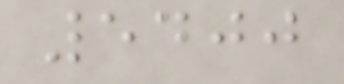5400
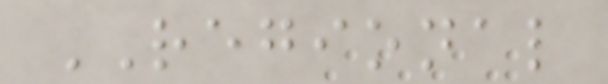REGIONAL
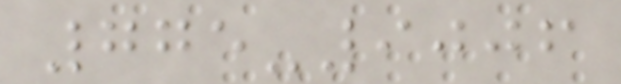775-9006
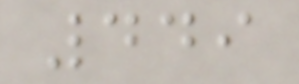449
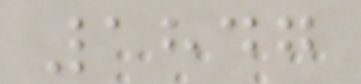1847
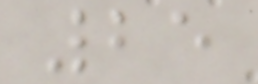25
